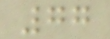77
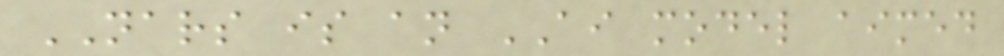NARS is an AI model aimed
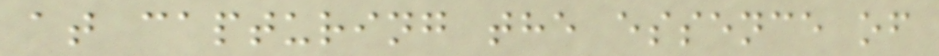at capturing the essence of
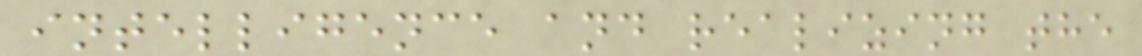intelligence and realizing the
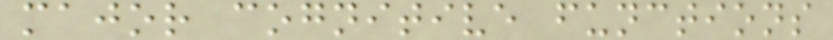major cognitive functions
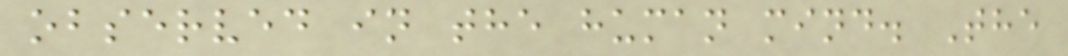observed in the human mind. The
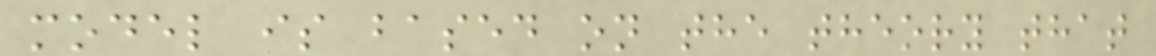model is based on the theory that
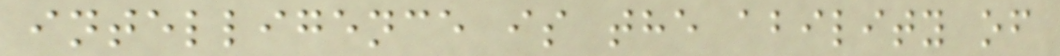intelligence is the ability of
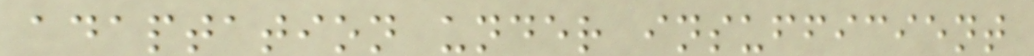adaptation under insufficient
